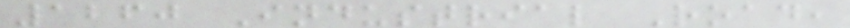1260 Industrial Road,
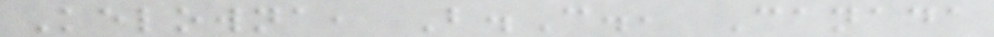Kelowna, B.C., Canada
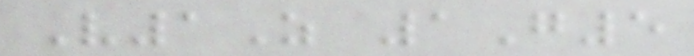V1Z 1G5
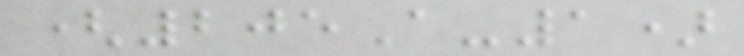(205A-1)
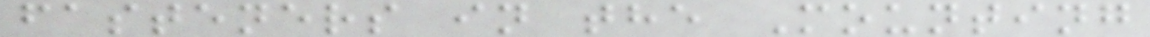fasteners in the Mounting
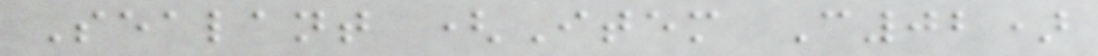Sealant (Item C02)
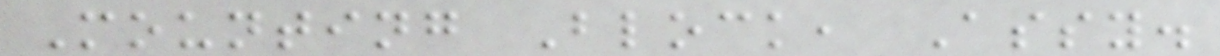Mounting Block, Assy.
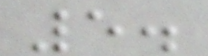5.
